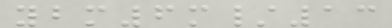ybm6m/13
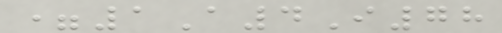=1A4I78
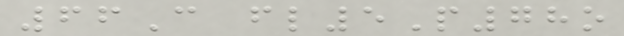66C fl5P78o
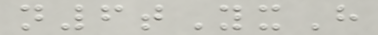n6tYxH
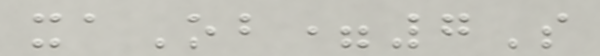xaOb=7S
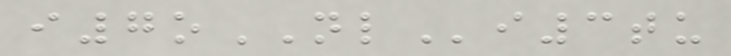i7oNLi3tu
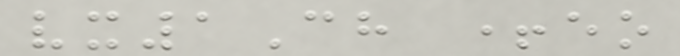vx1Ch +eo
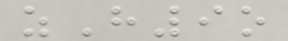zH9o
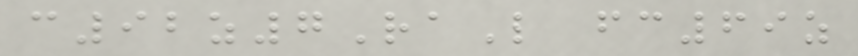c92z7RaL fc69z
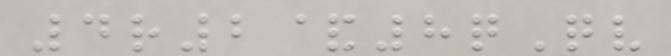4r2&8qQv
